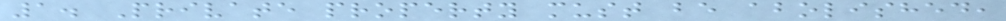1. Private property must be abolished,
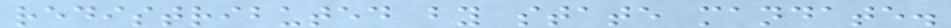redistributed by state mandate.
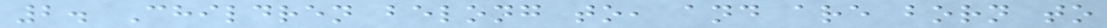2. Children belong to, and are born to
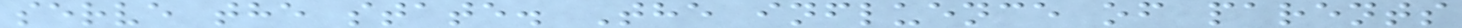serve the state. The influence of parents
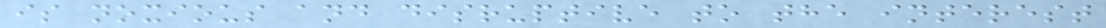is noxious and disruptive to the interest
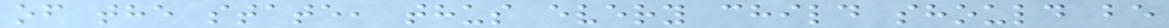of the state, thus every child should be
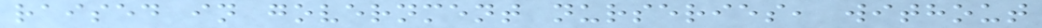raised in government nurseries, without
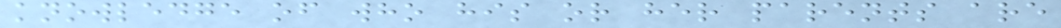knowledge of who his or her parents are
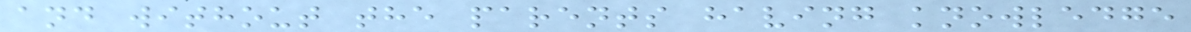and without the parents having knowledge
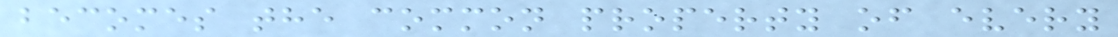becomes the common property of every
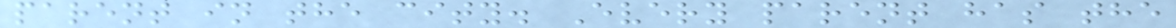parent in the city. Every parent has the
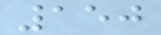150
